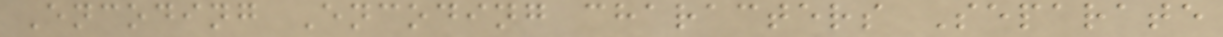Encoding Encoding characters Separate
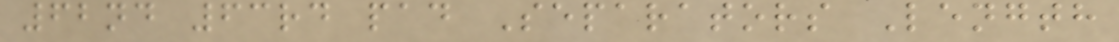62nd 63rd pad Separators Length
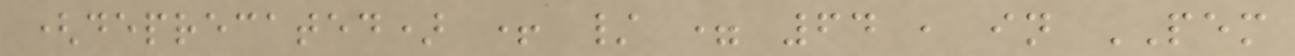(deprecated) + / = 64 , in PEM
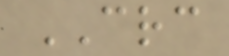CRC
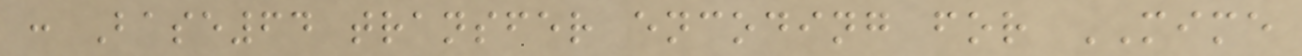: Base64 transfer encoding for MIME
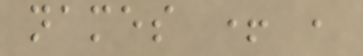names + ,
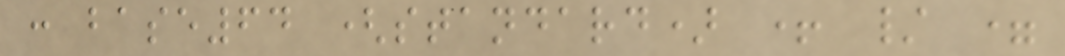: base64 (standard) + / =
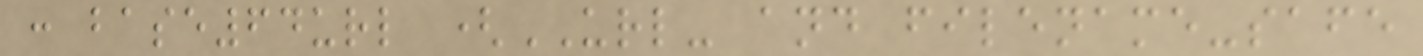: base64url (URL- and filename-safe
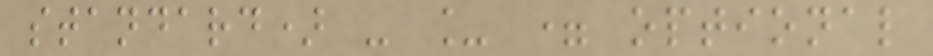standard) - _ = optional
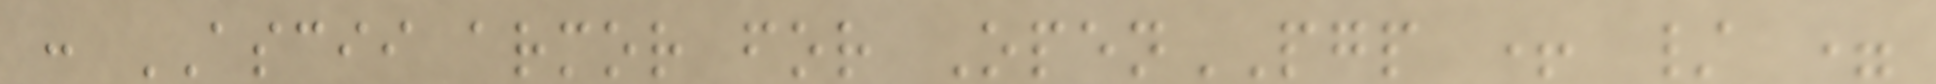: ASCII armor for OpenPGP + / =
